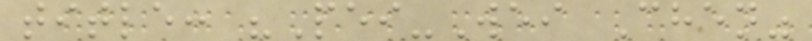title: "Pei-Wei Chen"
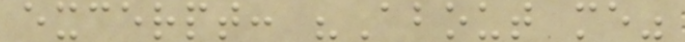excerpt: "About me"
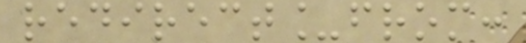redirect_from:
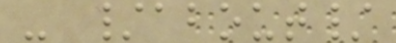- /about/
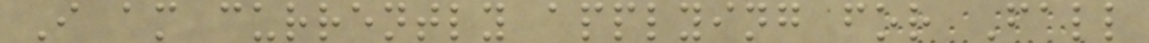I am currently applying for Fall
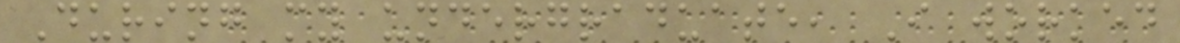During my undergraduate, I worked
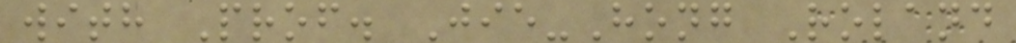with Prof. Jie-Hong Roland
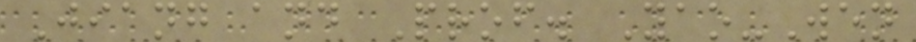Jiang and Prof. Yao-Wen
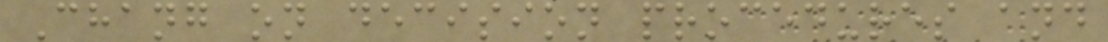Chang on decision procedures and
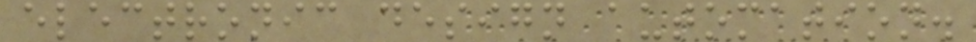electronic design automation.
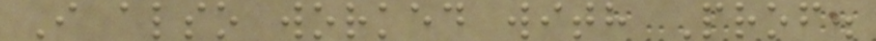I also worked with Prof.
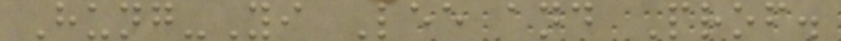Hung-Yi Lee and Prof.
